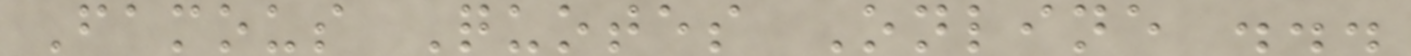Famous Quotes Online ...
